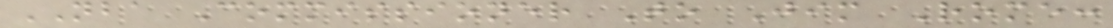NBA Commissioner To Jim Rome:
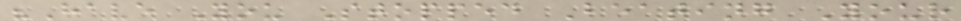"Have You Stopped Beating Your
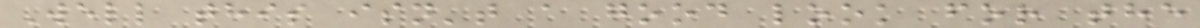Well this isn't a good look for the
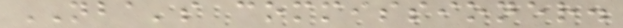NBA's commissioner.
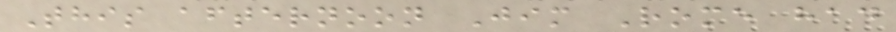This afternoon Jim Rome had
